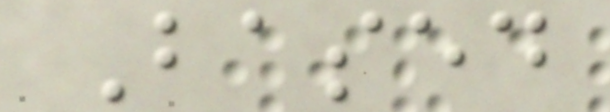Based
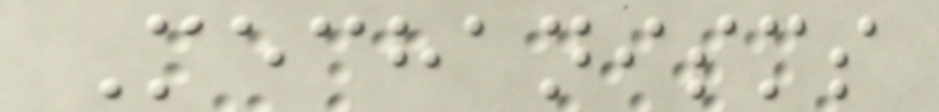Mechanisms
